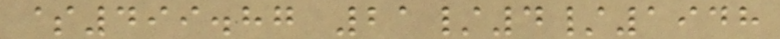$499.87 21/4/1948
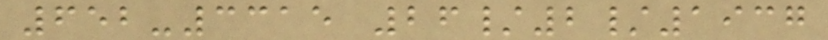652-3315 26/2/1937
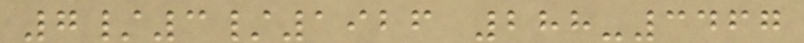7/3/1926 288-3467
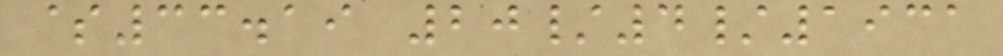$33.19 20/4/1931
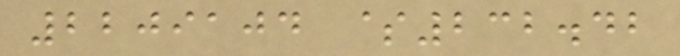2209104 $232.42
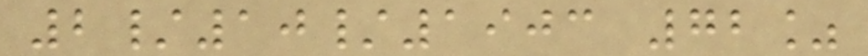2/10/1903 72%
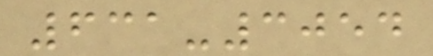631-3054
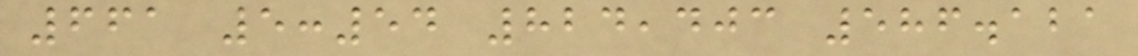661 5:54 824,403 586.121
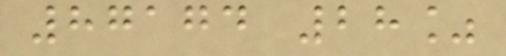87174 28%
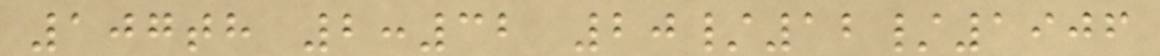107th 2:32 20/12/1906
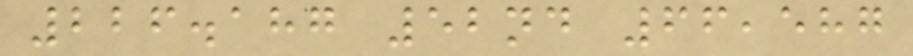226.187 52nd 66,587
